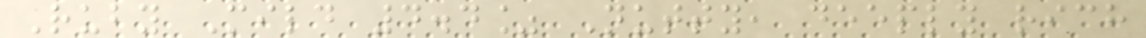Ruby Mild 4.4% Nutty, deeply rich
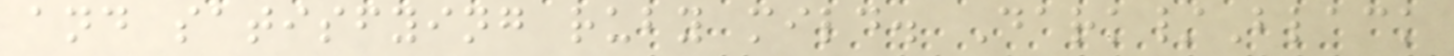and satisfying ruby mild. Dark/Black
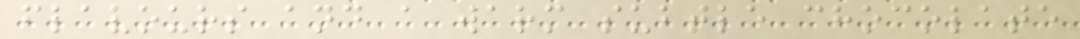flavours and a warm subtle chocolate
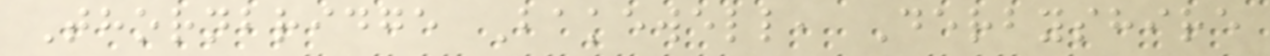Thornbridge Bakewell, Derbyshire
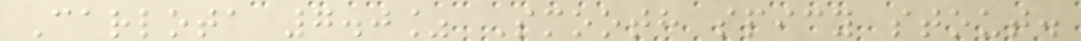Carlota 7.0% Smooth spicy stout.
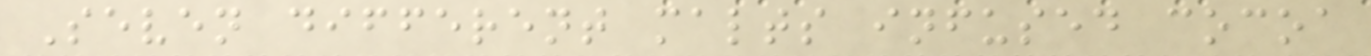Seven different malts infused cocoa
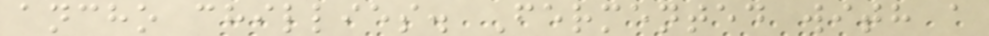ancho chillies. Fermented with a
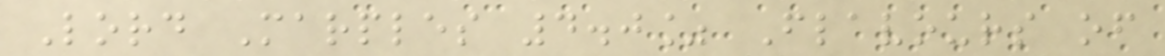Lord Marples 4.0% Flavours of
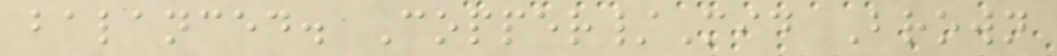balanced. Copper/Mid Brown
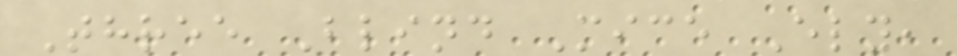Three Blind Mice Ely,
